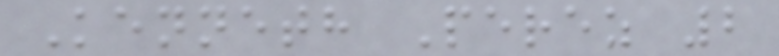Kenneth Perez 2
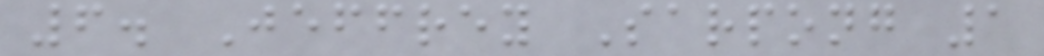6. Jeffrey Sarpong 1
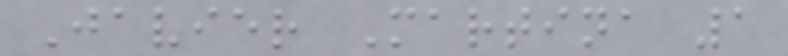Javier Martina 1
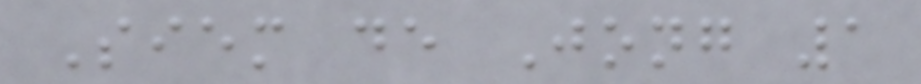Siem de Jong 1
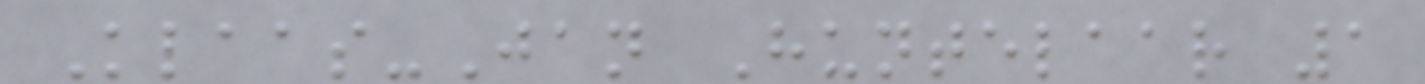Klaas-Jan Huntelaar 1
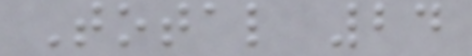Total 24
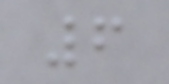6
